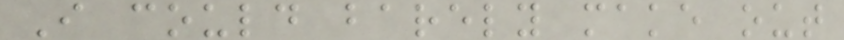I could barely make out
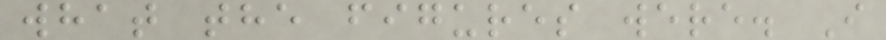what the figures were. I
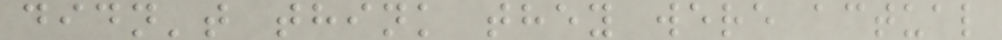didn't think they were actual
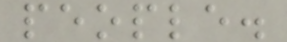people.
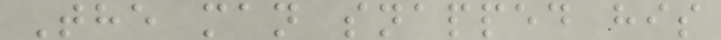The man snapped his
